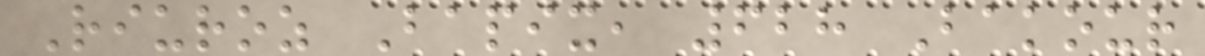Riuroz Bapix, 628 Bakour
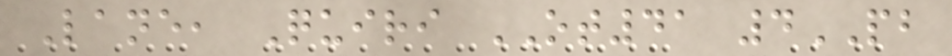Lane, Quiri OT41 4PB
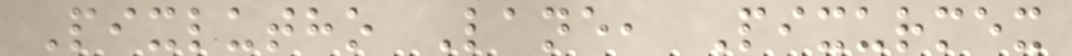Pixlutho Lane, Pixurmex
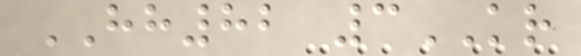HH82 3KR
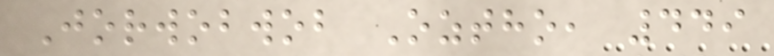Jorwobwob Oztho, 449
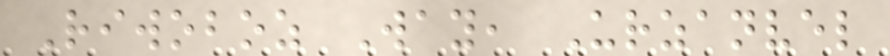Riwoboz Way, Urzanvel
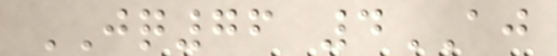JQ76 4AJ
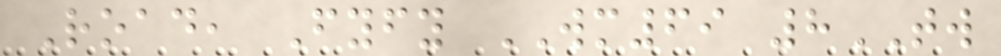Road, Fyfy WM69 8TW
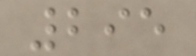295
